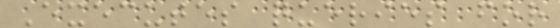Executes queries for
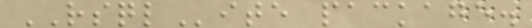RSQLite package.
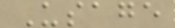Usage
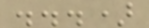...)
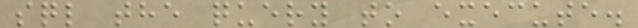sql the query to execute.
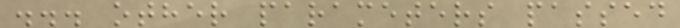... other parameters passed
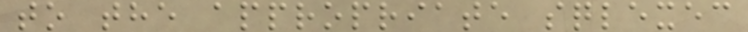to the appropriate sqlexec
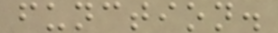function.
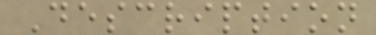Description
